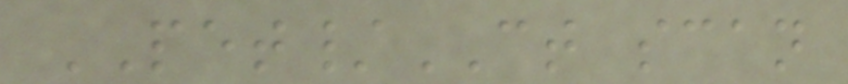PET/CT scan
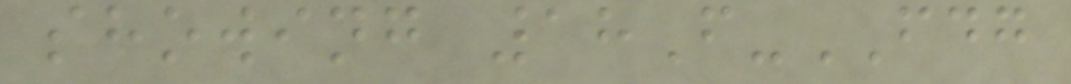showing 18F-FDG
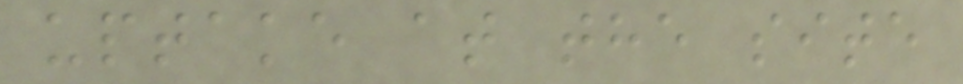uptake at the site
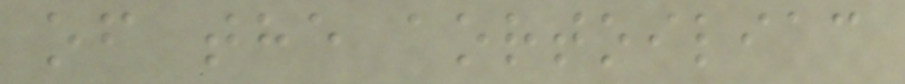of the aortoiliac
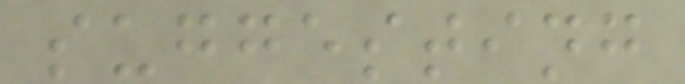suggesting
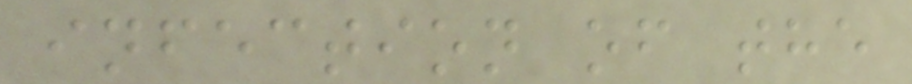infection of the
